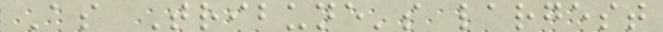As Tribune's largest
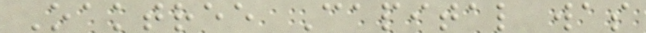Oaktree Capital was
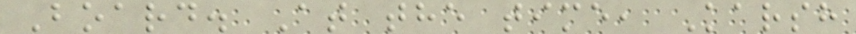Board. At the time, Karsh
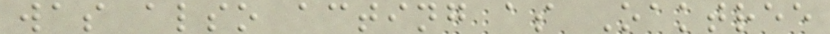was also acting as Oaktree
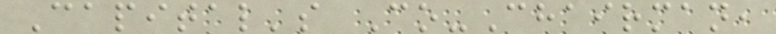Capital's Co-Chairman,
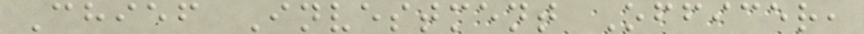Chief Investment Officer,
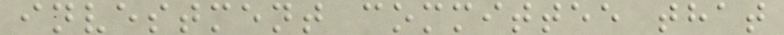investment committee that
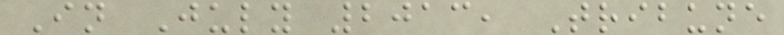In July 2013, Tribune
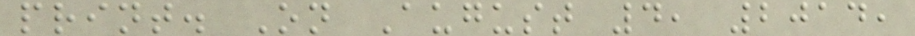print. On August 4, 2014,
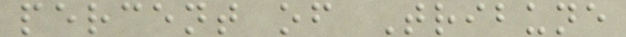percent of Tribune
